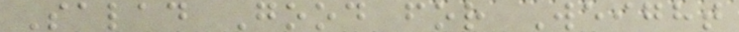Salad Good for Weight
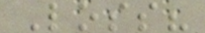Loss?
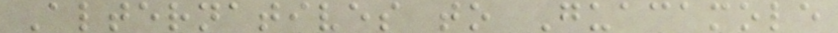Alternatives to Guacamole
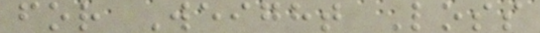for Weight Loss
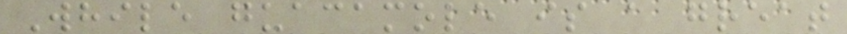While guacamole is a great
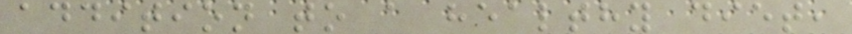addition to a healthy diet,
